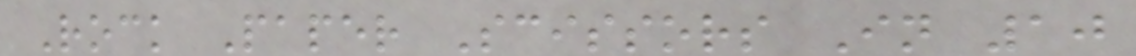Rock Paper Scissors In 10
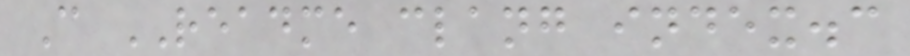C README clang index.c
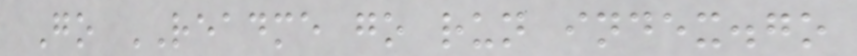Go README go run index.go
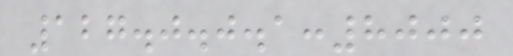127.0.0.1:8000
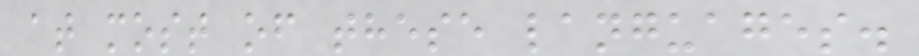at most of these languages.
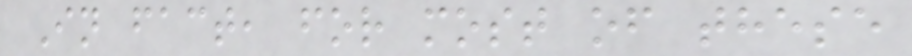In fact, for most of these
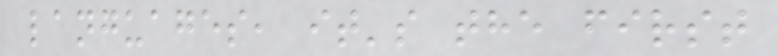languages, it's the first
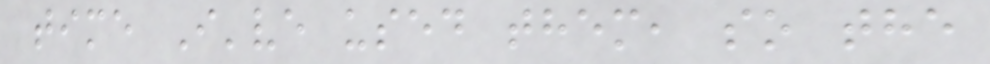time I've used them, so the
